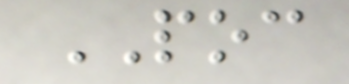POC
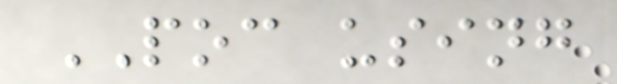POC using
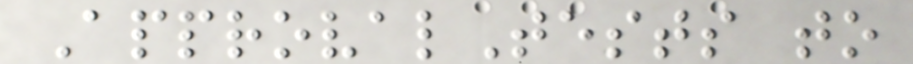ApprovalTests to
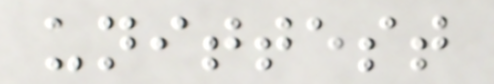unittest
